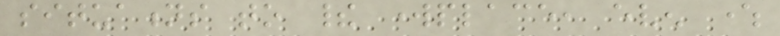situations to their workplace, even where
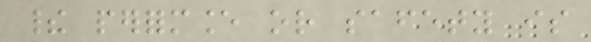their performance or safety is
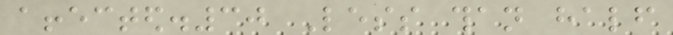affected.30 Less than half
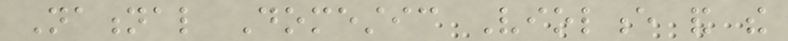National Domestic Violence and the
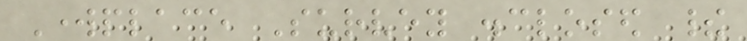Workplace Survey disclosed their
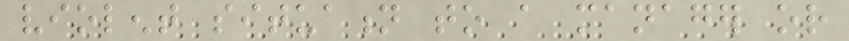violent situation to a manager or
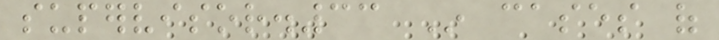supervisor.33 In cases of
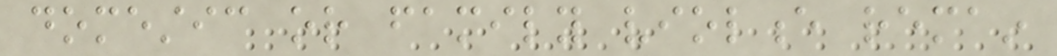domestic or family violence remain
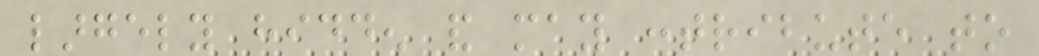largely hidden and may contribute to
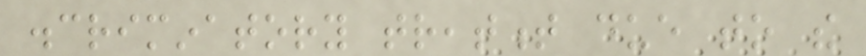discriminatory treatment due to the
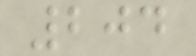204
